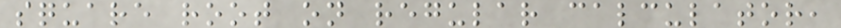square root on regular calculator,
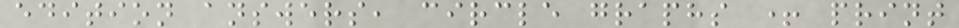edition answers, circle graphs + print
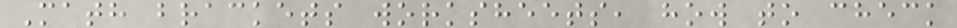Math brackets worksheets, how to check
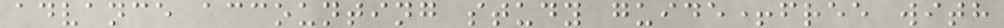advance accounting study guide+free with
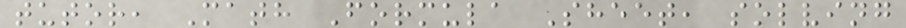tutor, Math Formula Sheet, solving
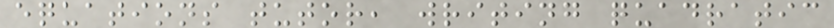equations tutor, writing quadratic
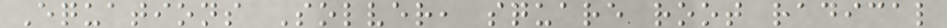Equations Solver, square root radical
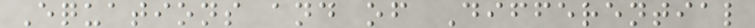Equations and of Differential
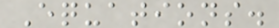Equations.
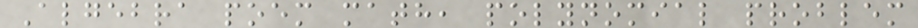Algebra poem math, polynomial problem
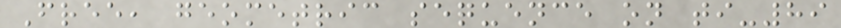Free, geometric sequence on ti-89
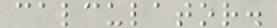calculator.
